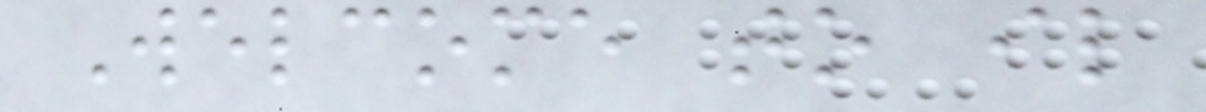Welcome to il
